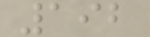192
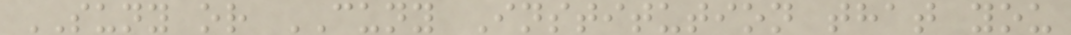SUNY or CUNY Institution that you
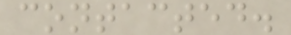contacted.
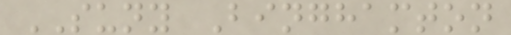SUNY Binghamton
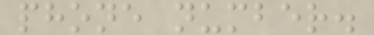phone number.
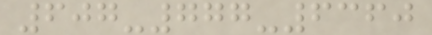607-777-6360
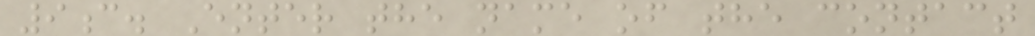9c. Enter the name of the contact
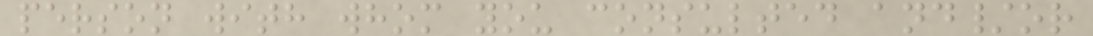person with whom you consulted and/or
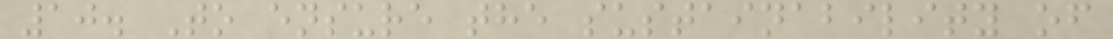10. To ensure the sustainability of
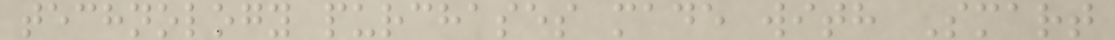technology purchases made with Smart
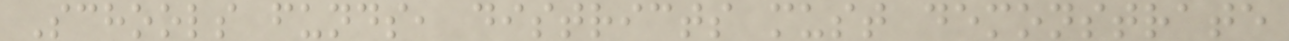Schools funds, districts must demonstrate
